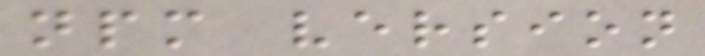npm version
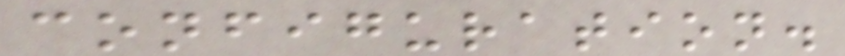configuration.
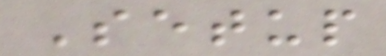Setup
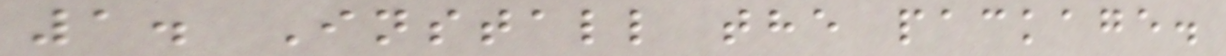1. Install the package.
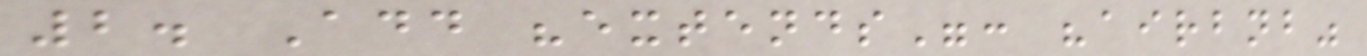2. Add "extends": "airbnb"
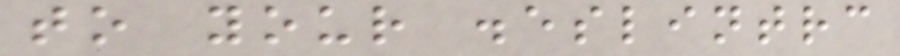to your .eslintrc
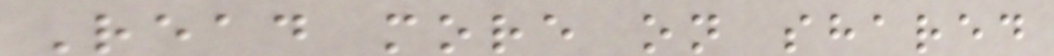Read more on shared
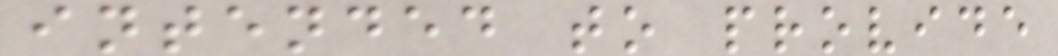intended to provide
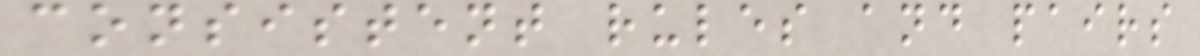consistent rules and pairs
